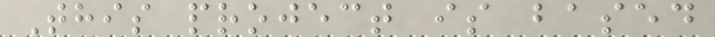This project is based
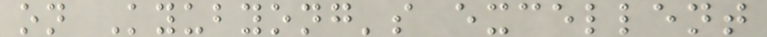on Kyubyong's excellent
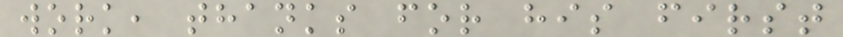work, thanks for his first
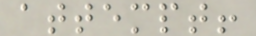attempt!
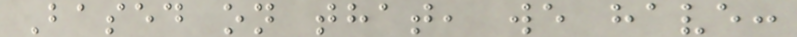Based on that, we have:
